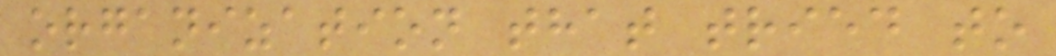organization that tried to
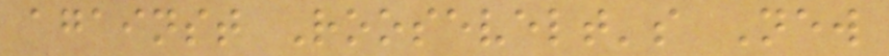against Roosevelt's New
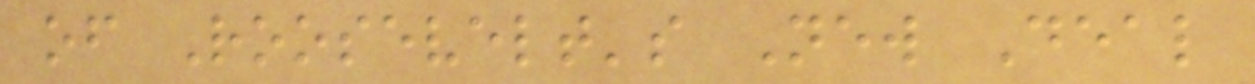of Roosevelt's New Deal
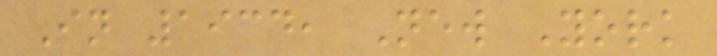In 1934, New York
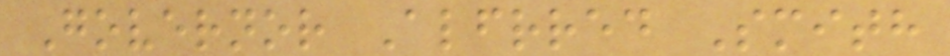Governor Alfrred Smith
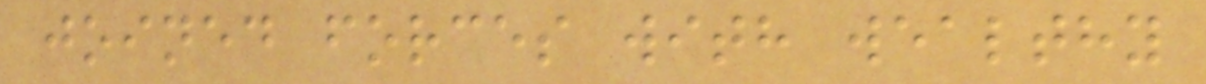joined forces with wealthy
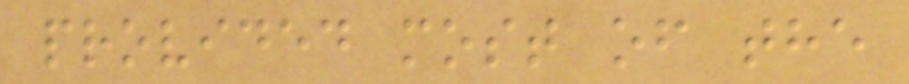provided most of the
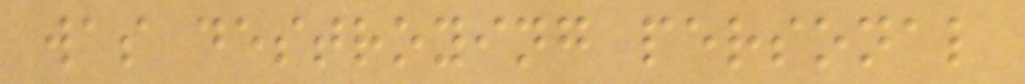was destroying personal
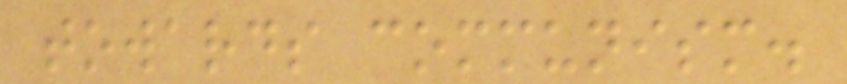towards communism.
